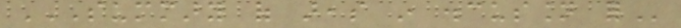SUMMARY OF AREAS IN DISCUSSION FOR
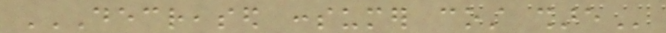DECREASED CONSUMER COST SHARE
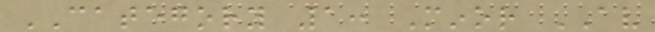CATEGORY 1: Minor AV
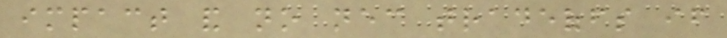impact and no necessary tradeoffs if
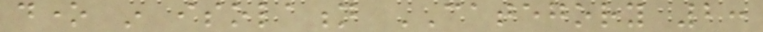done in isolation CATEGORY 2:
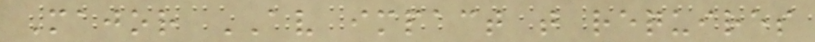Major AV impact that requires
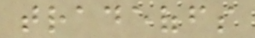tradeoffs
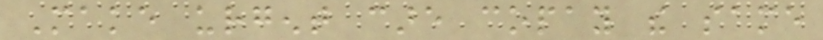Make urgent care copay the same
